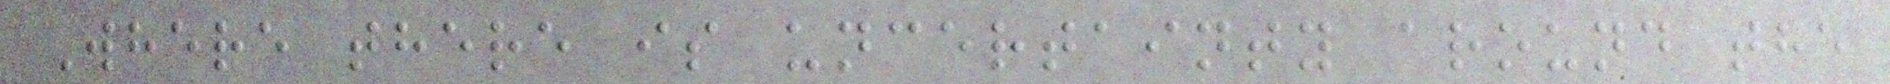Where there is uncertainty around the
